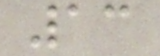13
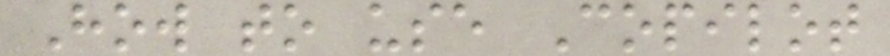How to use Copilot
